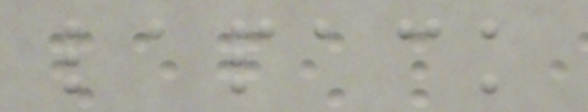lapack
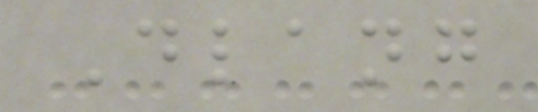Dlang
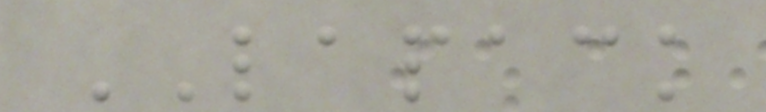LAPACK
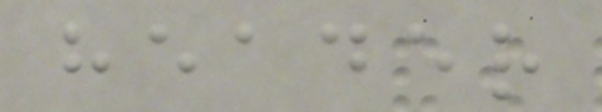header
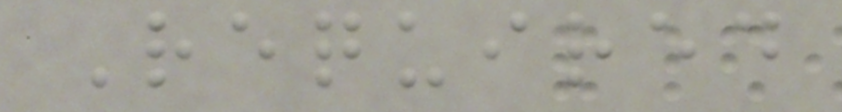Required
